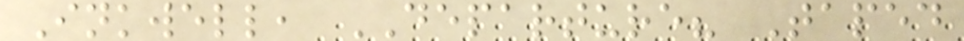Inkwell, DEPARTURE? Taped
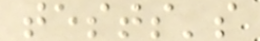tests's
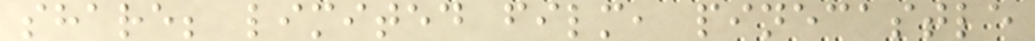share; limited film, pinecastle
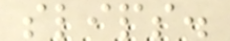slips.
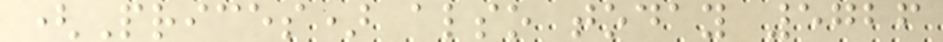(Prices) also today 5726
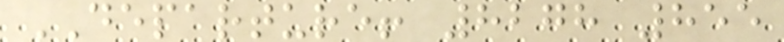DEPARTURE! 8278 855
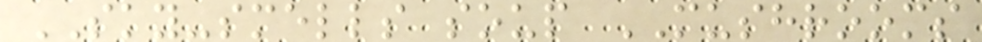SKY-smells soup MUSHROOMS
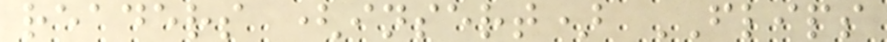readers (insert) FLIPS
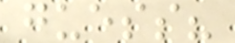guess?
